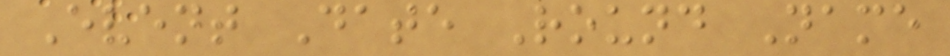Event Date Round Name
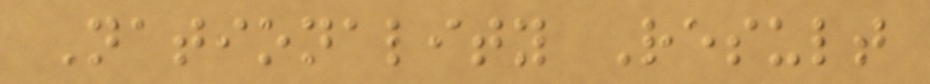Nationality Result
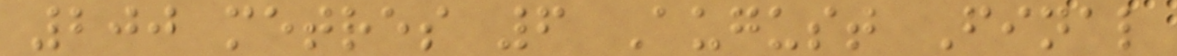200 metres 6 August Final
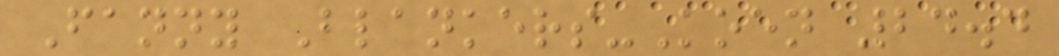Fanny Blankers-Koen 24.4
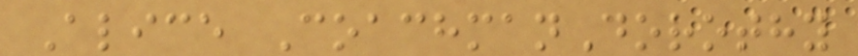Alice CoachmanDorothy
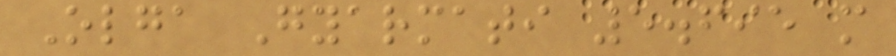Olga Gyarmati 5.695 m
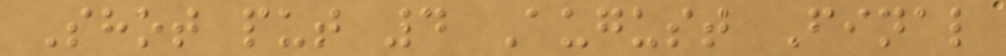Shot put 4 August Final
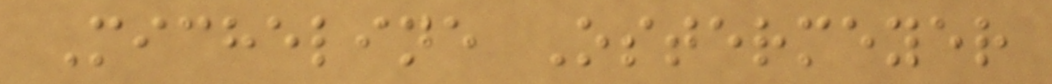Micheline Ostermeyer
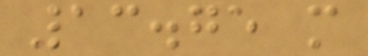13.75 m
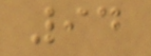94
